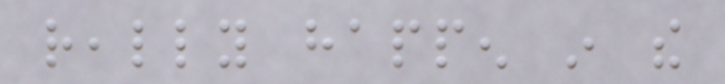really happen in the
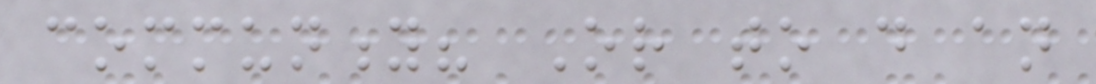community? Or to do an
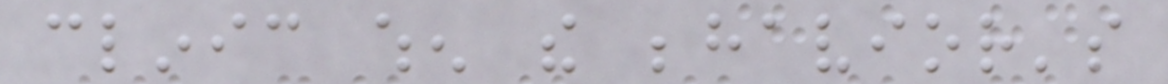clinic when the behavior's
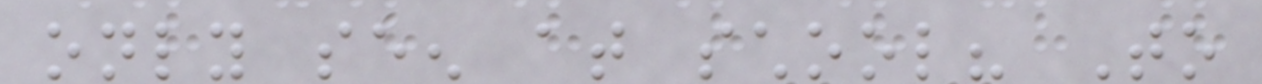only seen at school? To
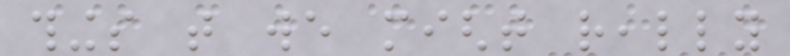things that we might really
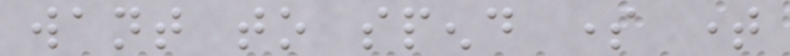want to spend some time
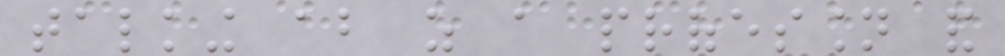talking about as a profession and
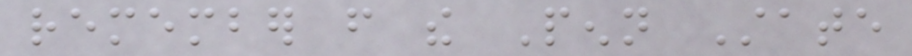remember from the Penn State
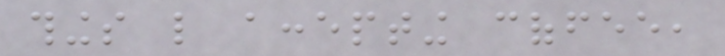things like accepting coffee,
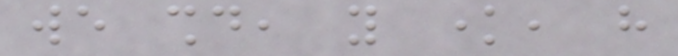we should, you know, have
